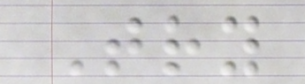Try
